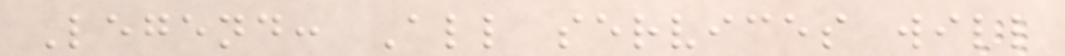Legend: All services will
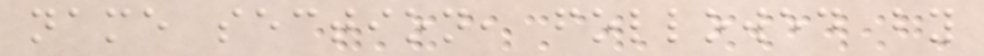name section, followed by
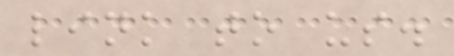link to us.
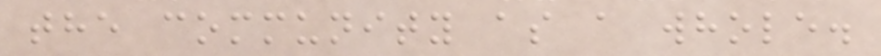the community as a whole.
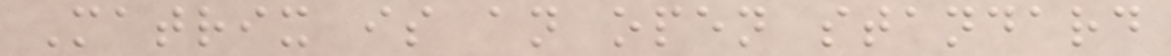Matrix is an open standard
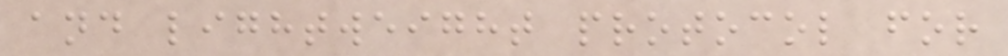and lightweight protocol for
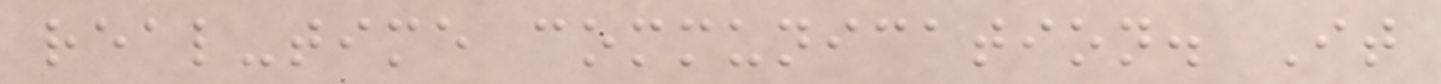real-time communication. It
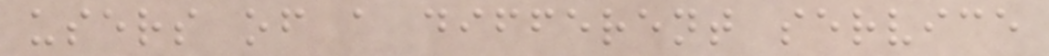users of a different service
